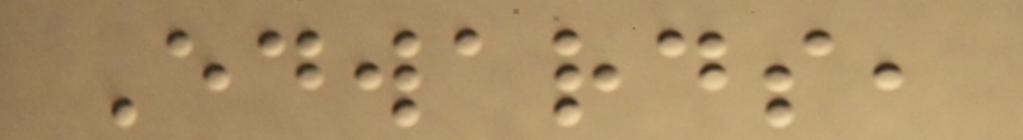Edwards,
